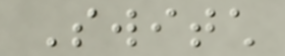Switch
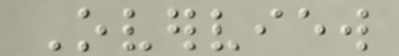Overview
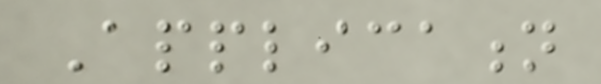Application
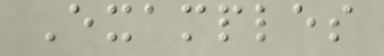Examples
